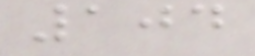104
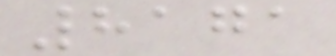8171
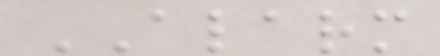ALARM
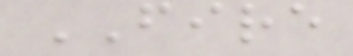FIRE
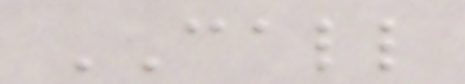CALL
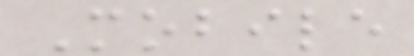Mobile
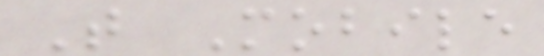T Mobile
